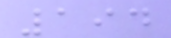194
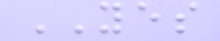YES
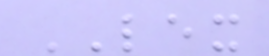LEX
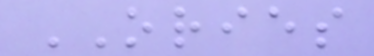ORIES
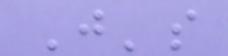J's
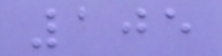105
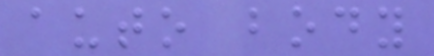auto body
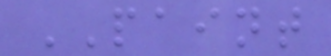PAINT
